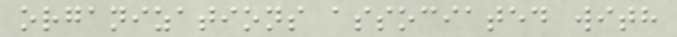organizations associated with
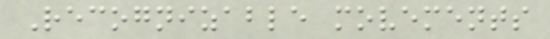Recognizable movements
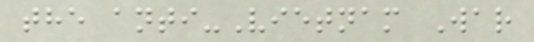the anti-Vietnam War
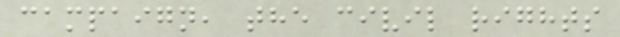campaign, the civil rights
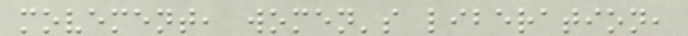movement, women's liberation,
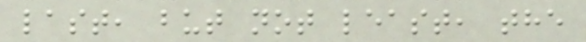last, but not least, the
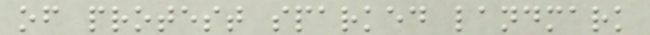of protest sparked landmark
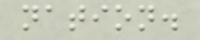nation.
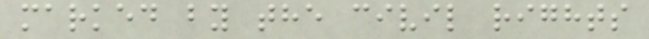marked by the civil rights
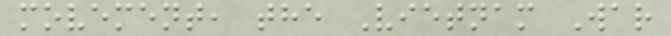movement, the Vietnam War
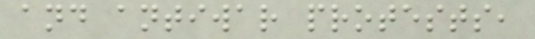and antiwar protests,
